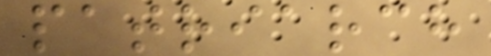patriarch
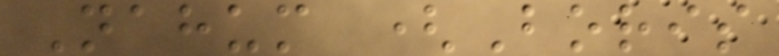Nahum (Boris
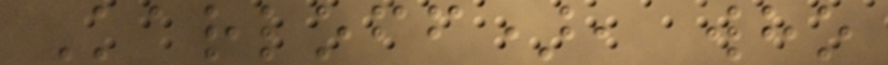Karloff), who
